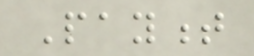Payment
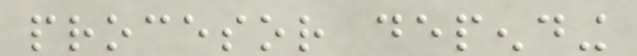procesor depending
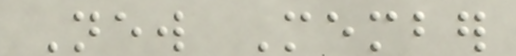New Member
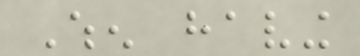When having
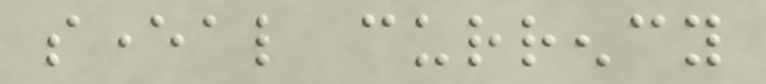several currency
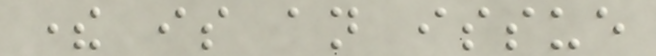there is an issue
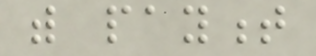with payment
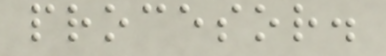procesor.
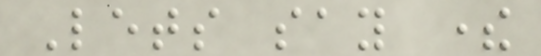Lets say there
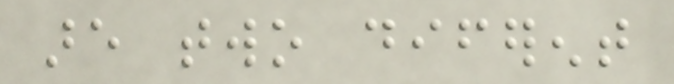are two diferent
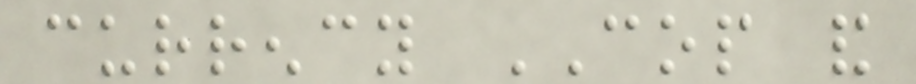currency COP and
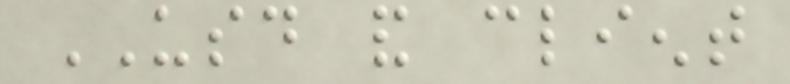USD and client
